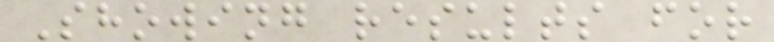Showing results for
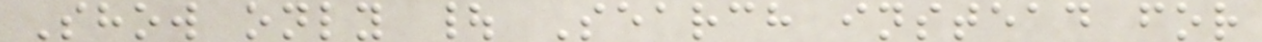Show only | Search instead for
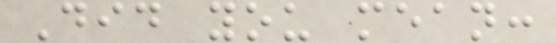Did you mean:
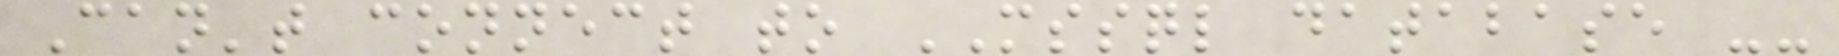Can't connect to MSSQL database --
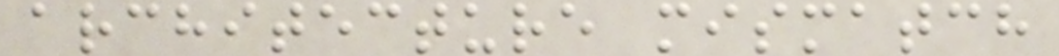architecture mismatch
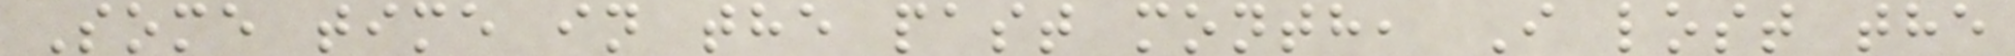Some time in the past month, I lost the
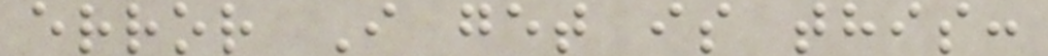error I get is this:
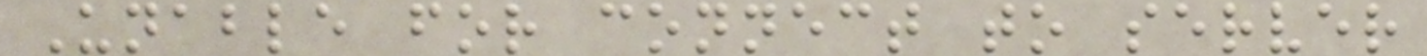Unable for connect to server
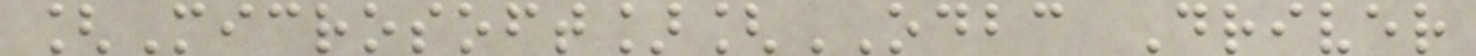[Microsoft][ODBC Driver
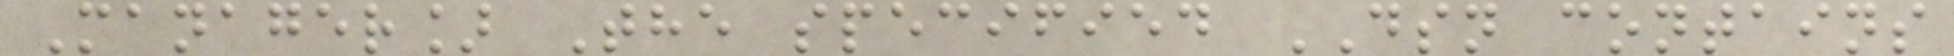Manager] The specified DSN contains
